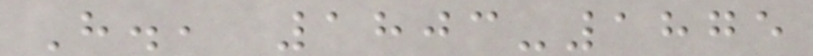H., 1803-1875
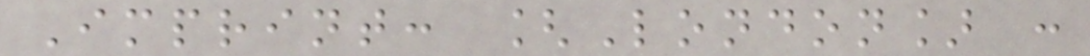Imprint: [London] :
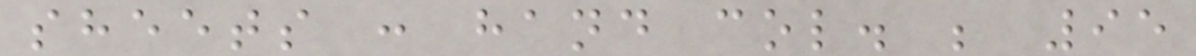sheets : hand col. ; 95
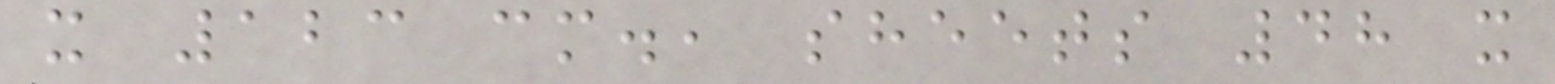x 123 cm., sheets 48 x
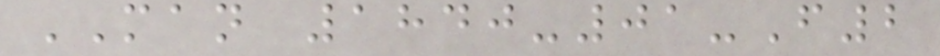MAN 1840-01-F2
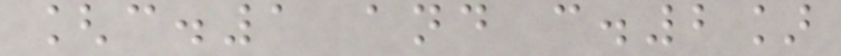[c.1 and c.2]
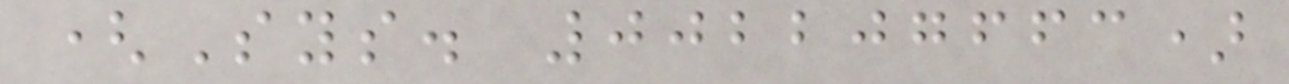(Sys. 002207663)
